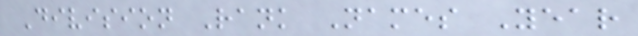Division Rank Names Year
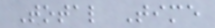Total Time
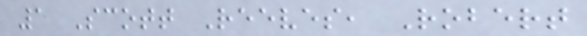1 Scott Reeves, Robert
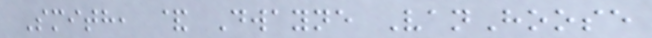Smith, & Dwayne VanHoose
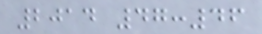2014 47:46
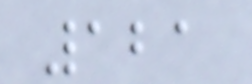121
